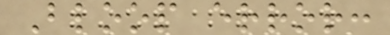Bloop error:
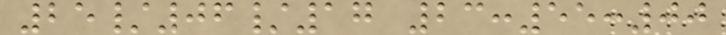25/06/17 23:55:00
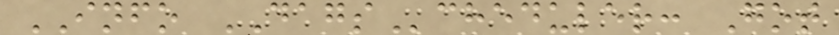INFO DAGScheduler: Got
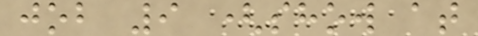job 9 (show at
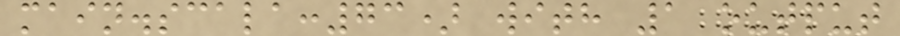main.scala:73) with 1 output
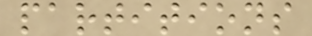partitions
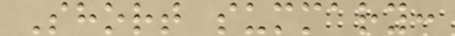Short summary:
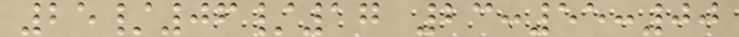25/06/17 23:55:00
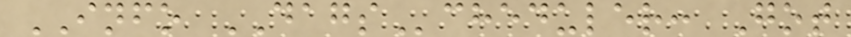INFO DAGScheduler: Got
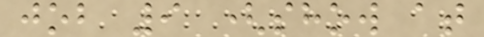job 9 (show at
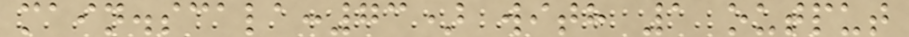main.scala:73) with 1 output
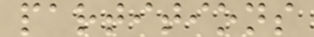partitions
